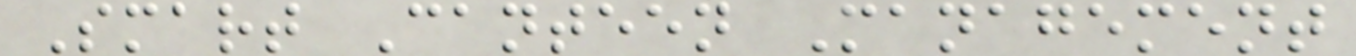Smart Canteen Management
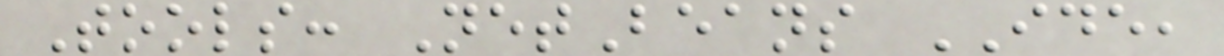Tools: NetBeans IDE,
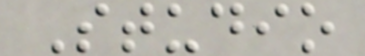Studio
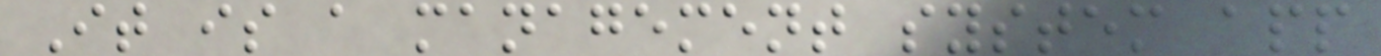It is a management system app
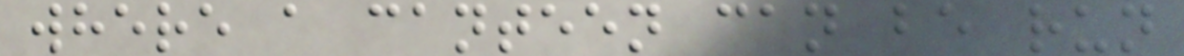where a canteen can be run
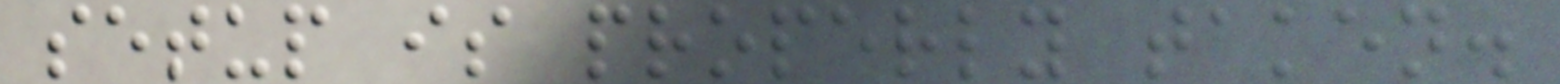setup is properly taken.
